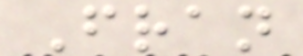Fran
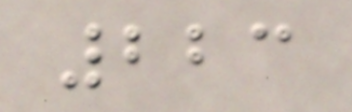223
